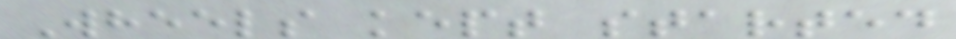Wheels kept started
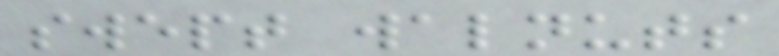swept walnuts
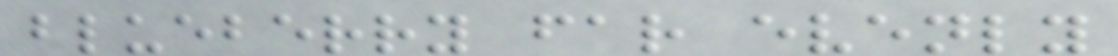blueberry far evenly
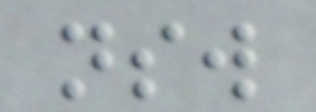nsw
